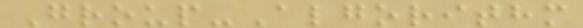Group-Algorithm
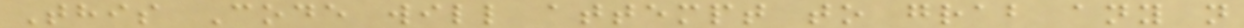This Code will attempt to grab any n
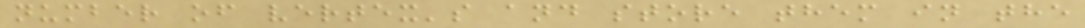number of vertex's and store them in the
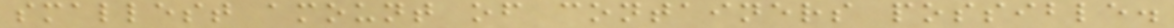smallest amount of containers possible.
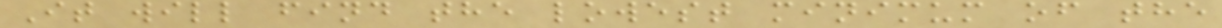It will find the lowest minimum of the
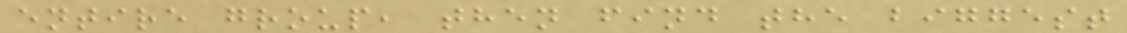entire group, then find the biggest
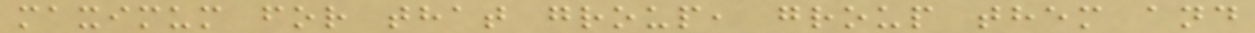maximum for that group, group them and
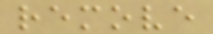remove
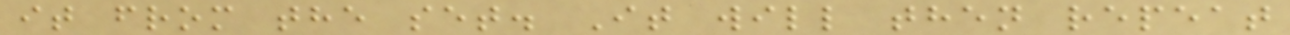it from the set. It will then repeat
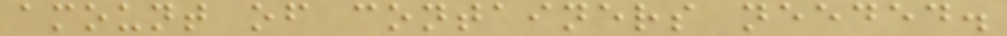amount of containers needed.
